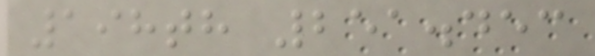198th 251.453
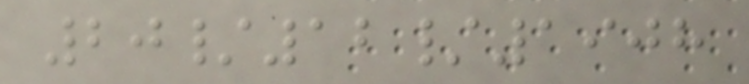20/12/1908
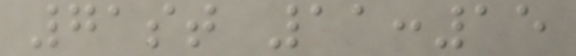71st 11:15
